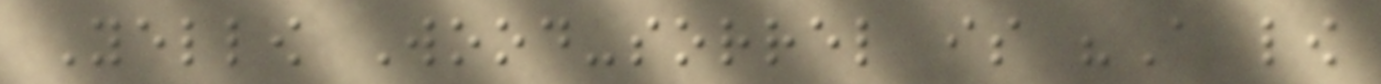Yellow Wood-sorrel is "A low
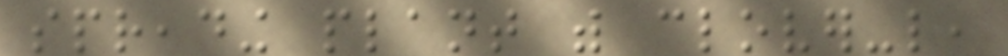spreading plant with clover-like,
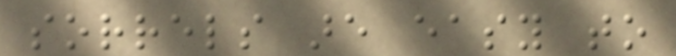sorrels are easy to
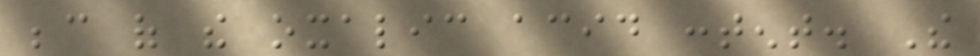because of the oxalic acid content. The
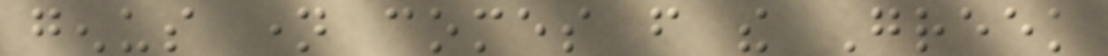genus name comes from the Greek
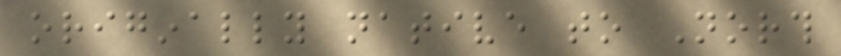originally native to North
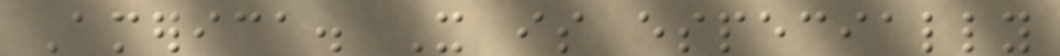America. It is especially
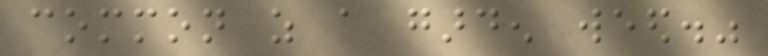common as a garden weed."
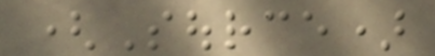(Source)
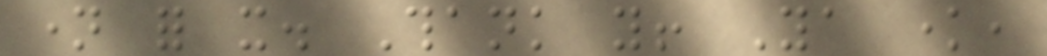name for it. Thank you! Ya know,
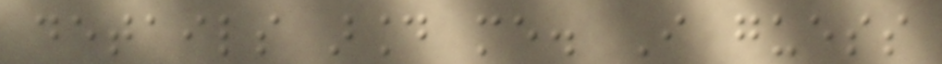details around me. I guess
